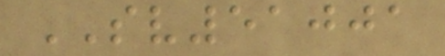SV51001
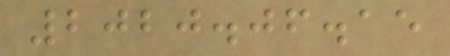2020.06.15
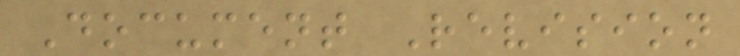Document Revision
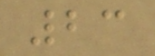23
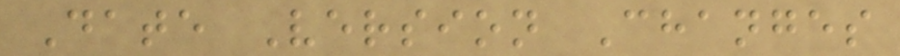Date Version Changes
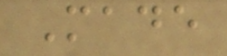Made
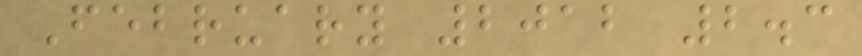February 2012 2.3
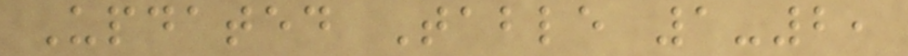Updated Table 1-2,
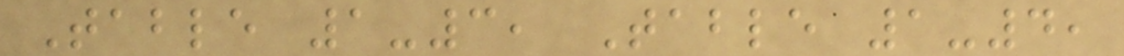Table 1-3, Table 1-4,
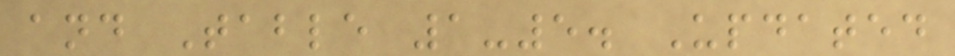and Table 1-5. Updated
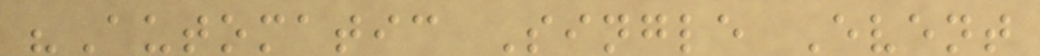"Automatic Single Event
